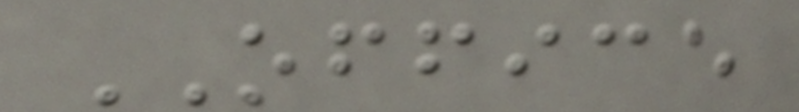OFFICE
